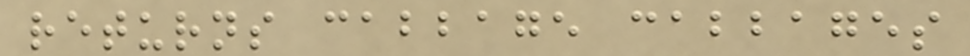returns cabbage cabbages
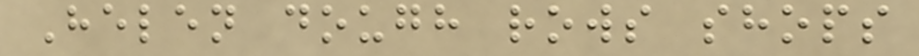Helen dough rows shops
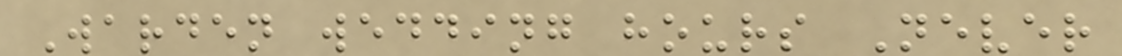Warden wedding hours Never
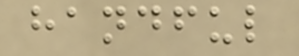handful
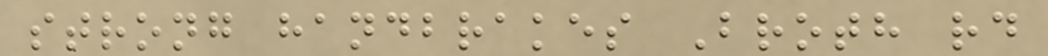strong handbrakes Broth rd
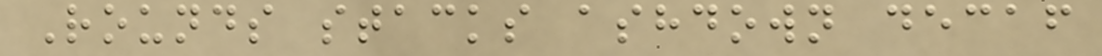Rounds stacks ashdown decaf
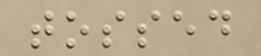tossed
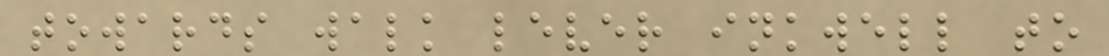towards walk lever inkwell to
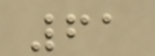61
